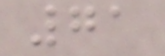71
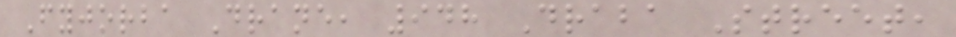Fyjorba Drane, 948 Draba Street,
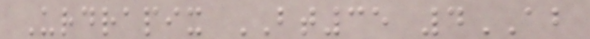Urdrapix BT35 4AB
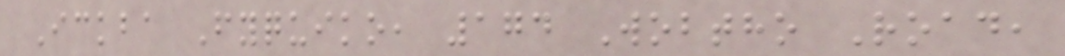Ickba Fyquiko, 174 Wobtho Road,
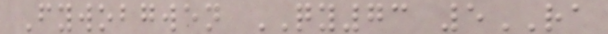Fywobgwen QY73 5RA
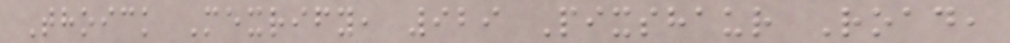Thoick Mexrify, 929 Pixshaur Road,
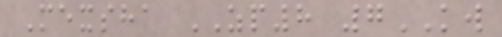Mexsha ZP8 7KW
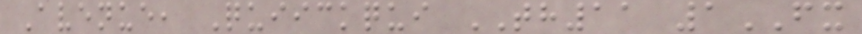Avenue, Quiickqui TH11 1FX
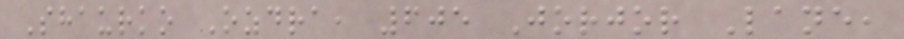Shaurko Ozdra, 605 Jorjor Lane,
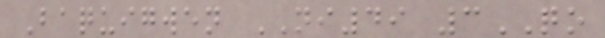Baquigwen NI49 3QO
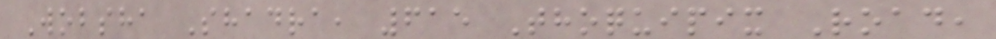Wobsha Shadra, 615 Thoquipix Road,
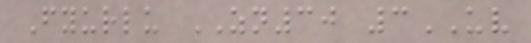Fyurlu ZN30 3UV
